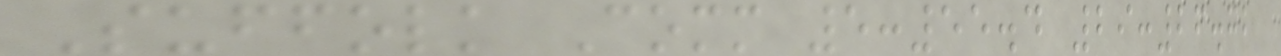Suffolk Comm 5:55.4 29:26.72
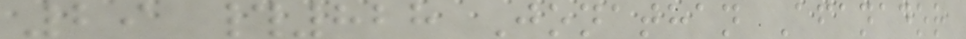29 #828 Jonathan Afanador
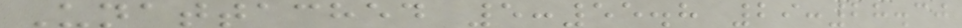Unattached 5:55.8 29:28.30
